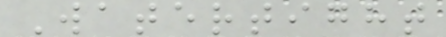Watertight
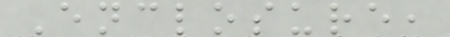Enclosure,
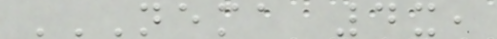NEMA 4X,
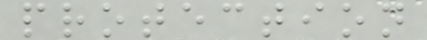protection
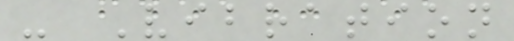- Vibration
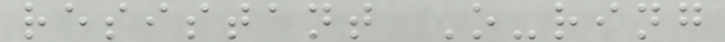resistant O-ring
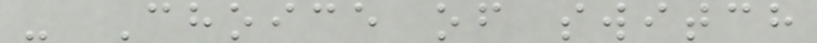- Choice of switch
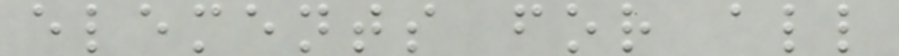elements for all
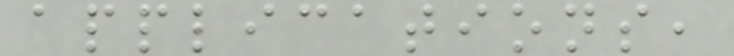applications,
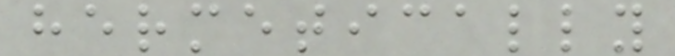hermetically
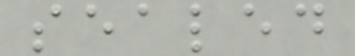sealed
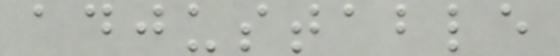adjustable
